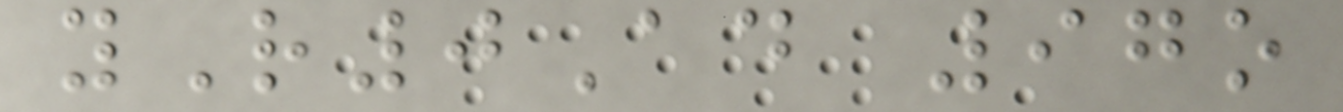yR0Ad 97o
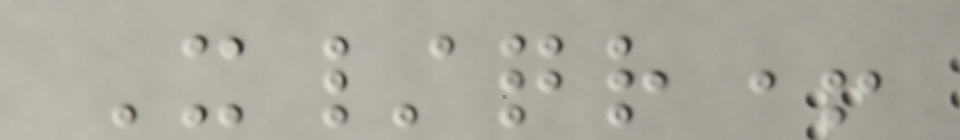X/qr+
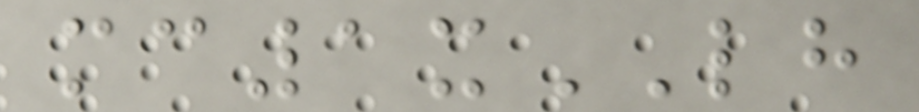mc1xLH
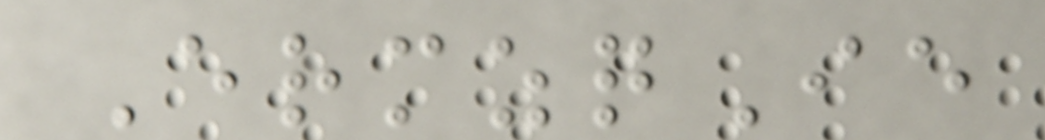ErmzqIe
